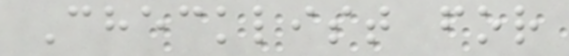Checklist for
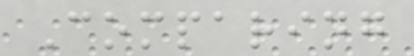Comparing
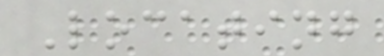Locating
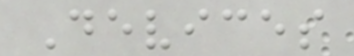Devices
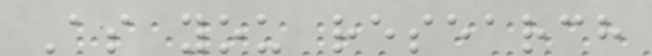As you research
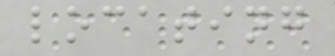locating
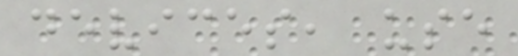devices, use
